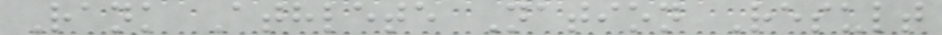Rank Athlete Nation Result
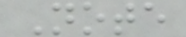Note
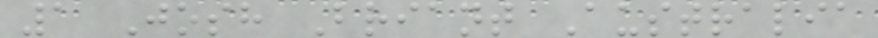1 Josh Briant Australia
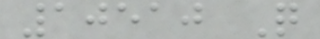10510 Q
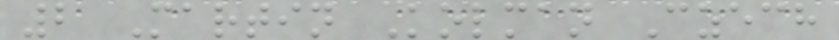2 Martin Kolman Czech
